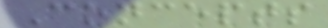Concepts
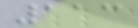113
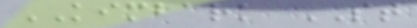KIMBARK ST
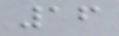16
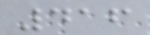416
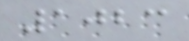1023
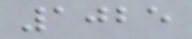1025
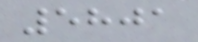5801
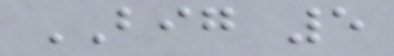BIG 5
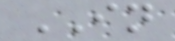IN
